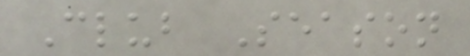Club Season
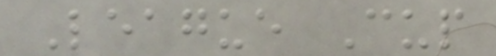League Cup
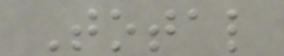Total
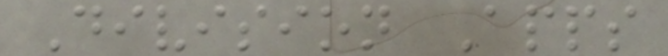Division Apps
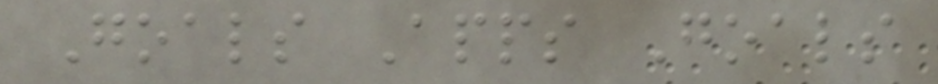Goals Apps Goals
